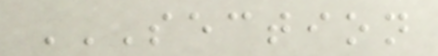SECTION
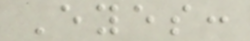Eyes:
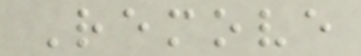Remove
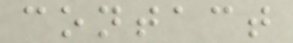contact
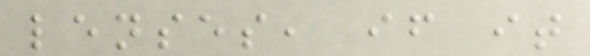lenses, if it
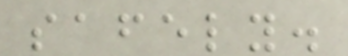safely.
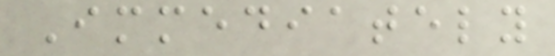Immediately
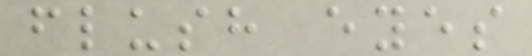flush eyes
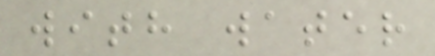with water
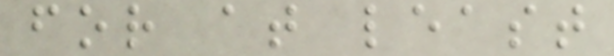for at least
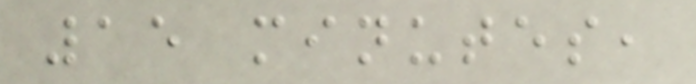15 minutes,
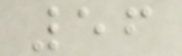56
